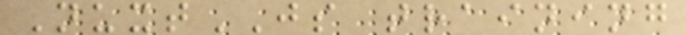NuxtJS training
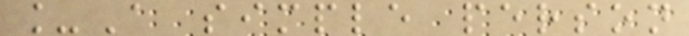_A simple person
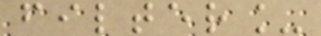filter_
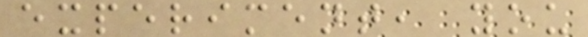experiment, you
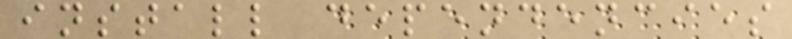install dependencies
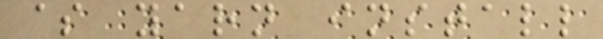$ yarn install
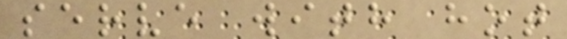serve with hot
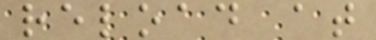reload at
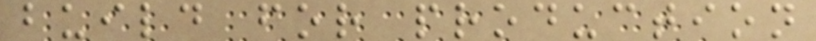build for production
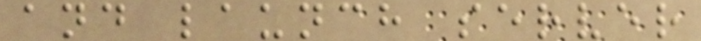and launch server
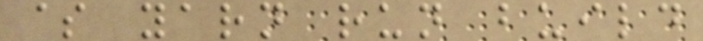$ yarn run build
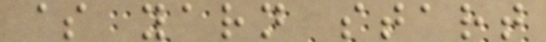$ yarn start
